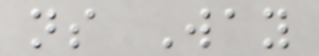ns Way
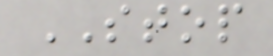STOP
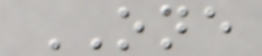ONE
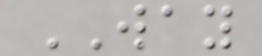WAY
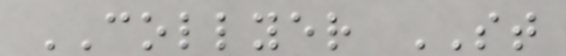COLLYER ST
